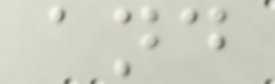and
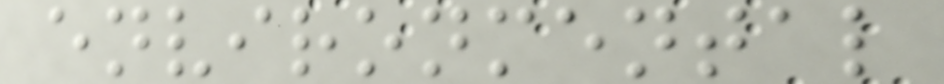environmental
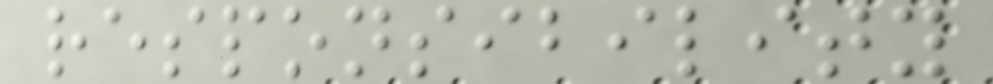responsibility
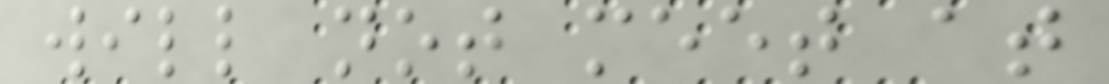will not meet at
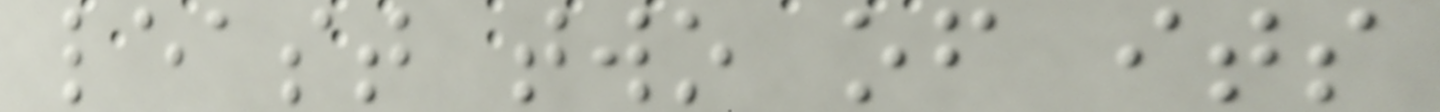least two of its
